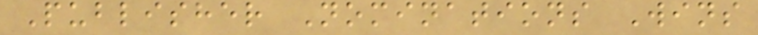Publisher Nominations Wins
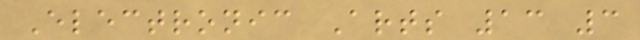Electronic Arts 13 3
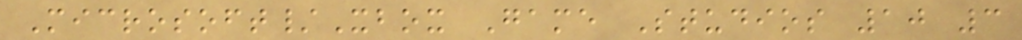Microsoft/Xbox Game Studios 10 3
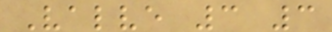Valve 3 3
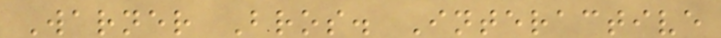Warner Bros. Interactive
